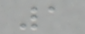1
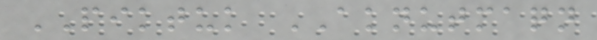PIKTUK AKNUTMAQN
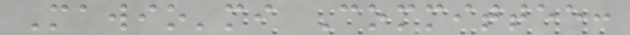Mawio'mi Committee:
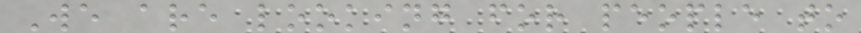We are looking for people to
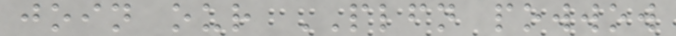join our PLFN powwow
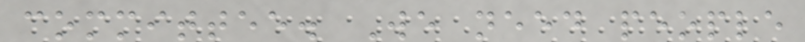committee. We need people
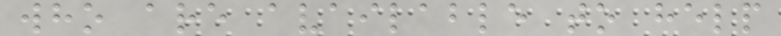who are available to help
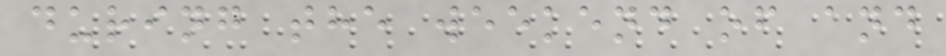during the weekend of and
